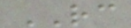RC
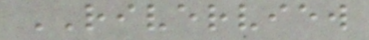RIVERVIEW
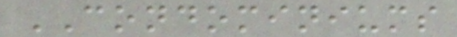CONDOMINIUMS
